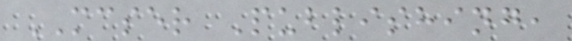MCSER Publishing,
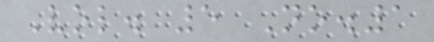Vol. 5 No.1
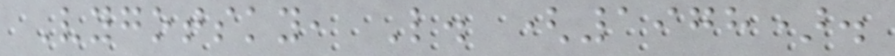Vygotsky, L. (1978).
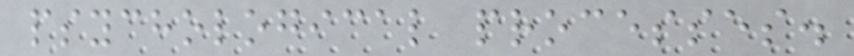psychological processes.
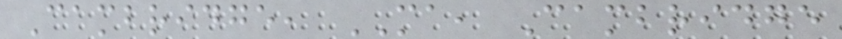Cambridge, MA, Cambridge
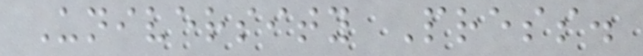University Press.
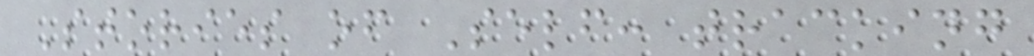Stories of Self: tracking
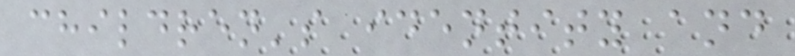children's identity and
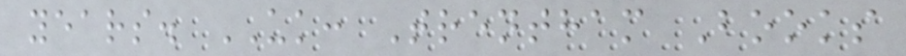years. UK: Trentham Books
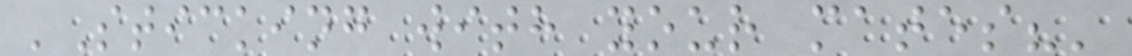'Sticking with your mates?'
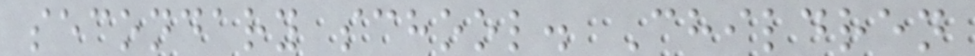secondary school. Children
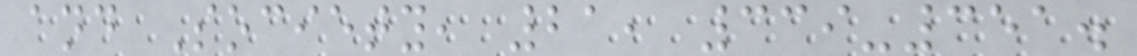and Society, 21, 339-351.
